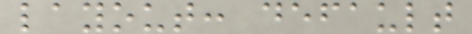layout: default
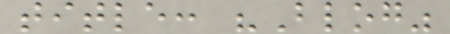title: "Blog"
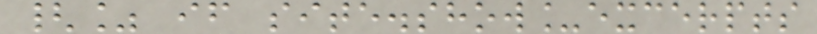{% if site.show_excerpts
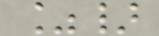%}
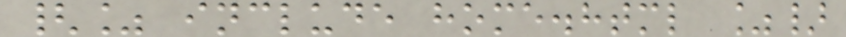{% include home.html %}
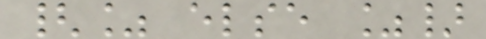{% else %}
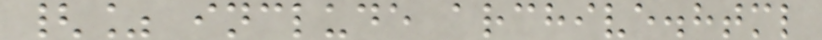{% include archive.html
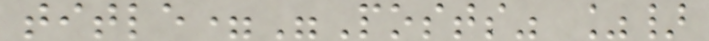title="Posts" %}
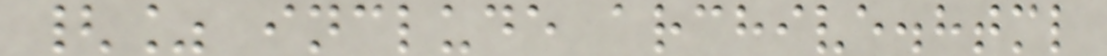{% include archive.html
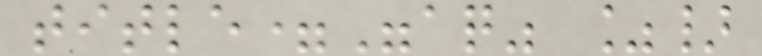title="aq" %}
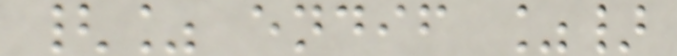{% endif %}
